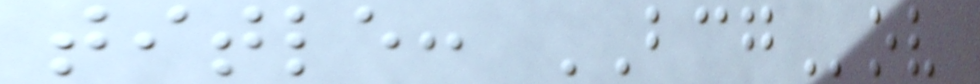title: BCGov
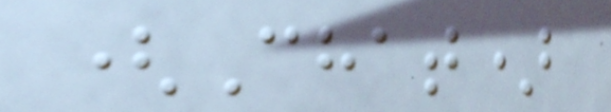(Chat)
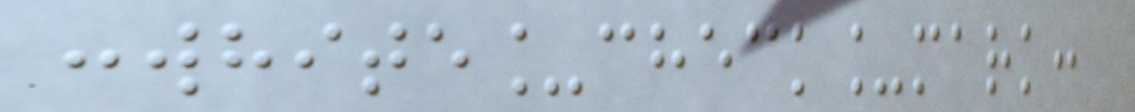:white_check_mark:
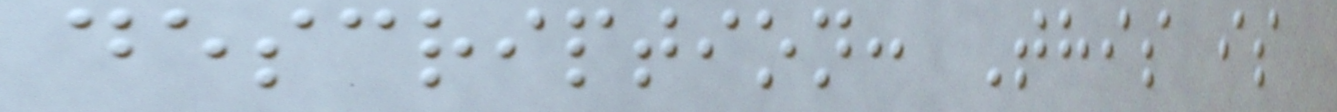description: This is
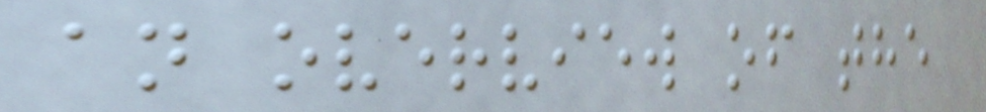an overview of the
